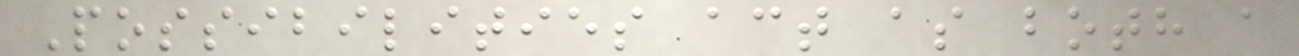Possibilities act as both a
